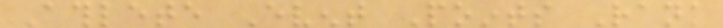Athlete Event Points Rank
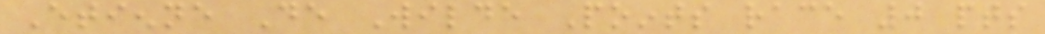Etienne De Wilde Points race 0 pts
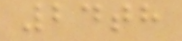24th
